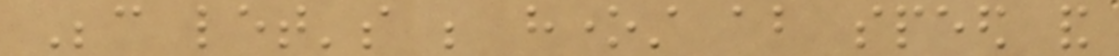Because let's be honest about speed and
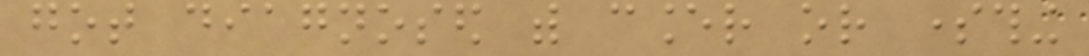got diagnosed with cancer or something
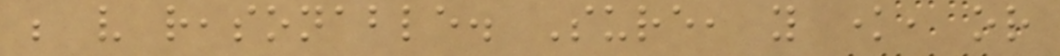be very reasonable. Sure, you know, or
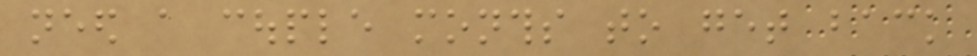need a couple months to get back
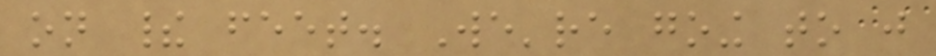on their feet. We're going to just
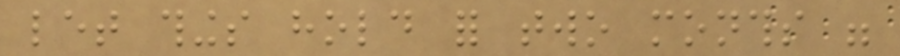let things hold for two months were
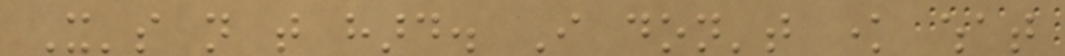It's not that hard. I don't know what
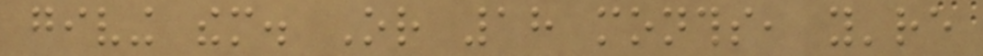giving them. Or 18 months, you're
